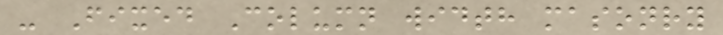- Fixed Column width masonry
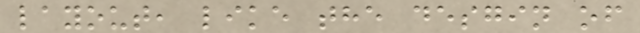layout, like the desgin of
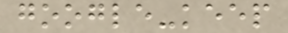google-keep
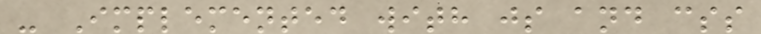- Implemented with js and css
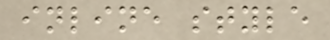inline style
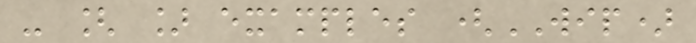- [ ] examples (WIP)
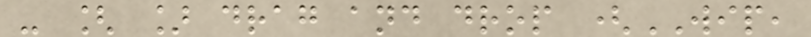- [ ] drag and drop (WIP,
